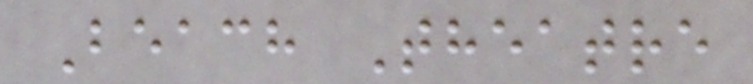Beach Theatre
